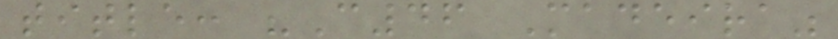title: "C46 Madeira"
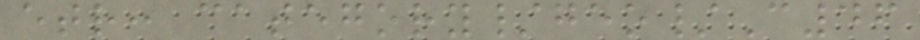etr: category/geo/C46
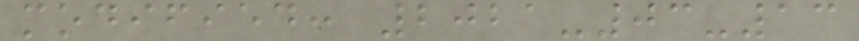modified: 2021-03-13
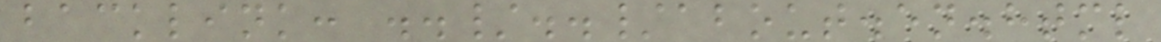backlink: ../../about.en.html
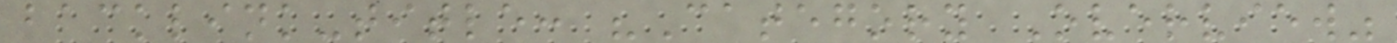backlink-title: "Category Overview"
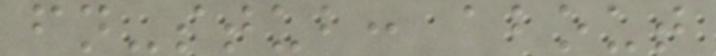fn-stub: about
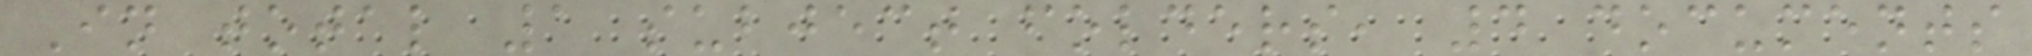In total 1 subject folders, 4 documents
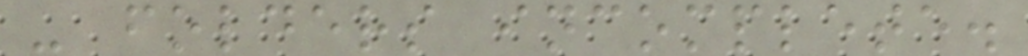- folders incomplete.
